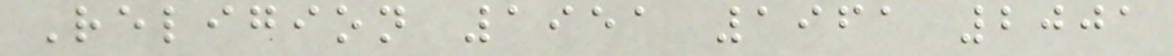Religion 1951 1961 2001
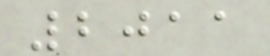2011
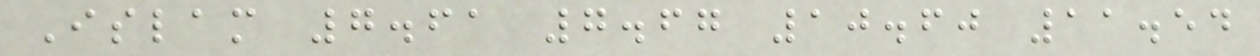Islam 7.61 7.67 10.60 11.54
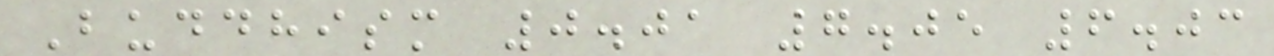Buddhism 0.01 7.05 6.03
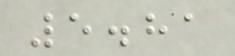5.81
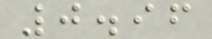0.96
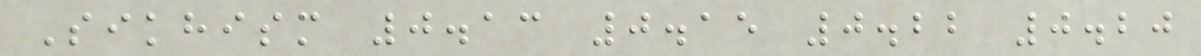Sikhism 0.13 0.15 0.22 0.20
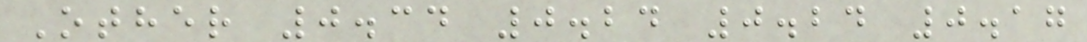Other 0.34 0.24 0.24 0.17
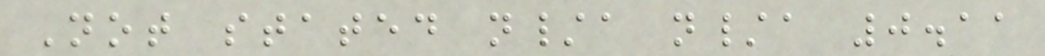Not stated n/a n/a 0.11
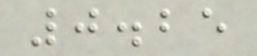0.25
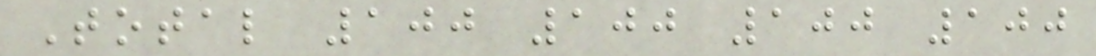Total 100 100 100 100
